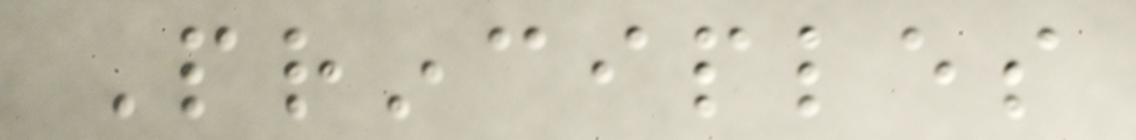Principles
